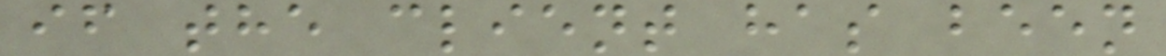if the client has been
